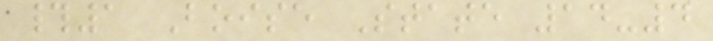#1 Boise State 14-4
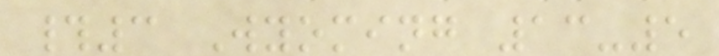#3 Wyoming 13-5
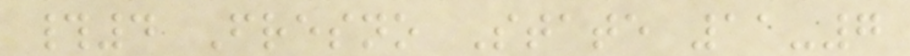#4 Fresno State 11-7
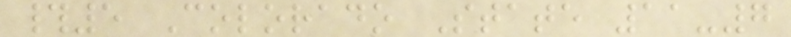#5 Colorado State 11-7
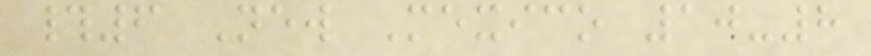#6 New Mexico 10-8
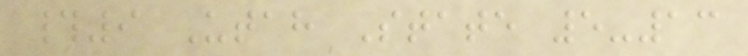#9 Utah State 5-13
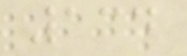134
